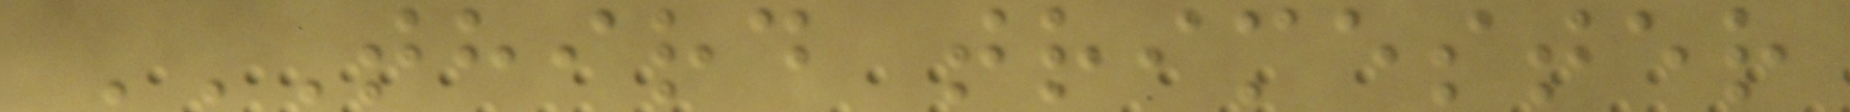THIRD TRIMESTER
